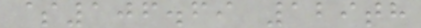$106.69 129th
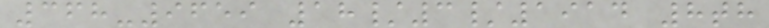368-9659 18/3/1914 8th
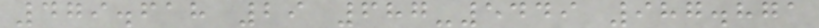479.618 29 687-5449 987.871
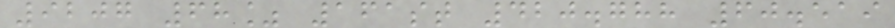9207 68% 161st 420.788 60.519
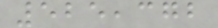525,372
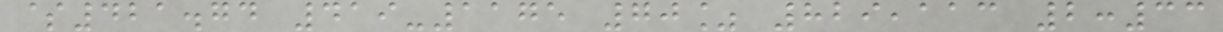$421.74 419-1175 70% 829,113 2:33
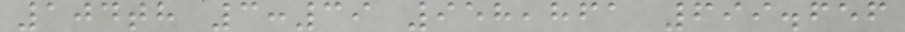104th 3:39 958,861 699.656
